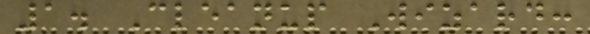1. Cleanup Wizard:
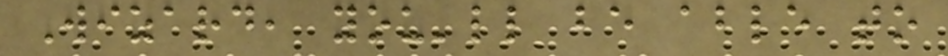Wizard, you'll be able to
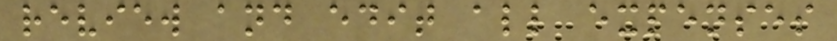review and edit all expenses
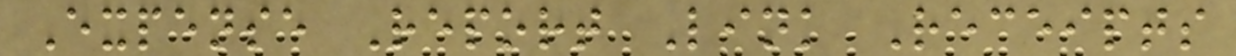Expense Report Link Receipts
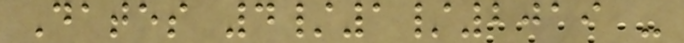Dates 4/1/2019 -
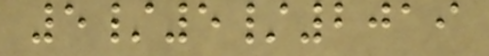5/5/2019
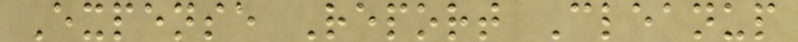Expense Report Cleanup
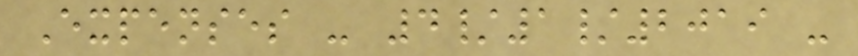Expenses - 4/1/2019 -
